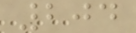204
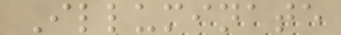Illuminate
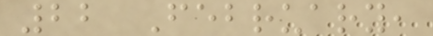22 February,
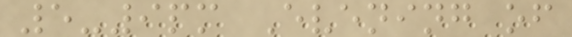5-9pm Evening of
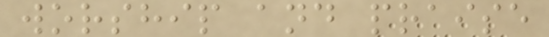worship and praise
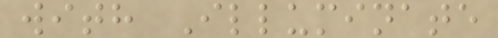with Illuminate
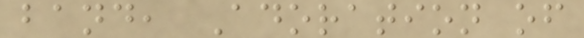band, Adoration of
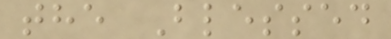the Blessed
